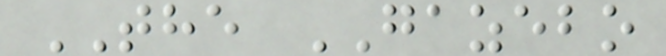THE GAZEBO
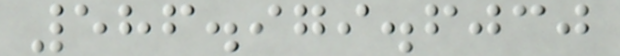586.979.6030
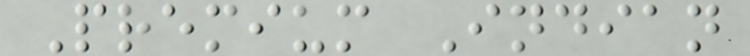Premium Indian
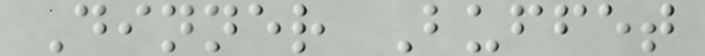Dinner Buffet
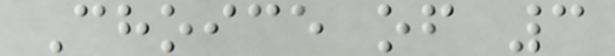Choice of 3
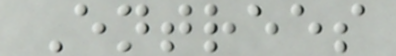Entrees
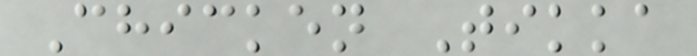Chicken Tikka
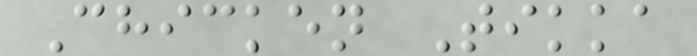Chicken Tikka
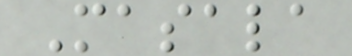Masala
